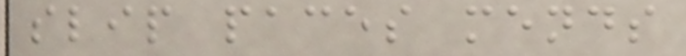slip paces mends
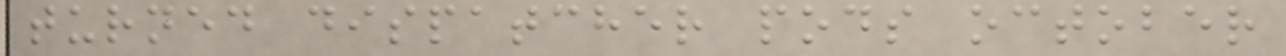turned dispatcher pods october
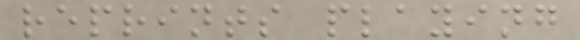reprints playing
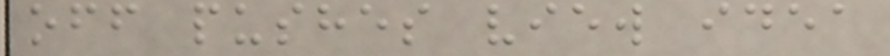off pushes view idea
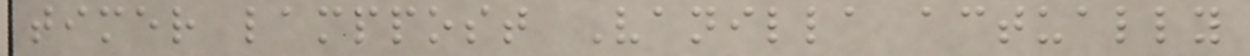timer lamppost Vanilla actually
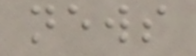news
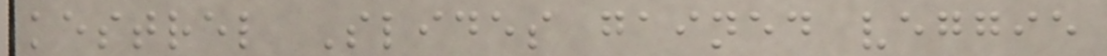kestrel Slides gained veggie
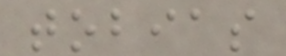tobias
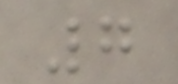7
